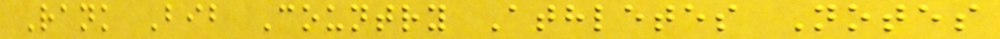Rank Bib Country Athletes Notes
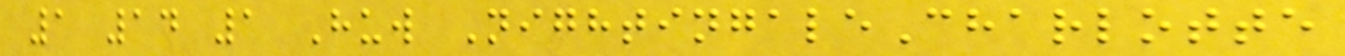1 14 1 Huw NightingaleCharlotte
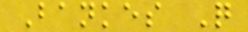Bankes Q
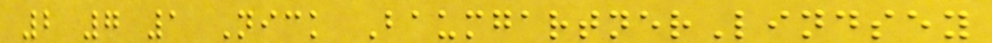2 7 1 Nick BaumgartnerLindsey
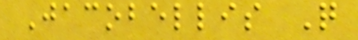Jacobellis Q
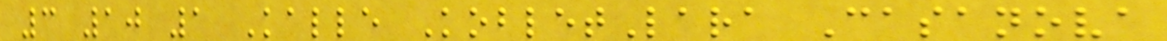3 10 1 Kalle KobletLara Casanova
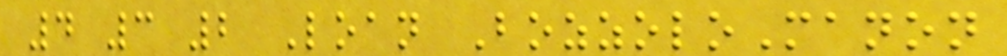4 3 2 Loan BozzoloManon
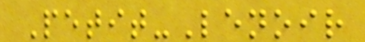Petit-Lenoir
